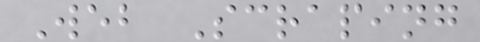Web Scraping
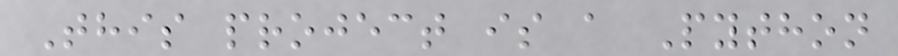This project is a Python
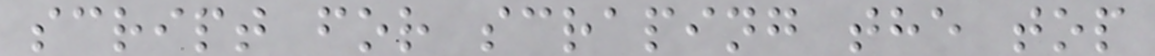script for scraping the top
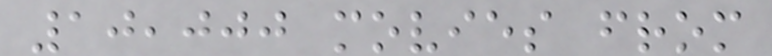10,000 movies from
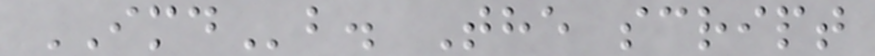IMDb. The script
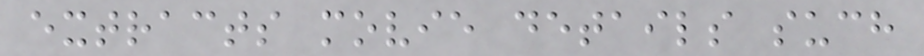extracts movie details such
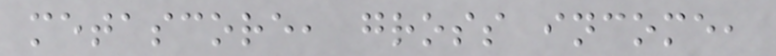metascore, gross income,
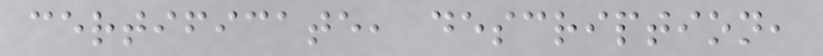certificate, description,
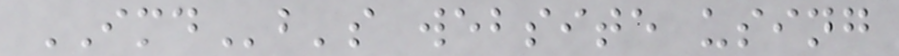IMDb's website using
